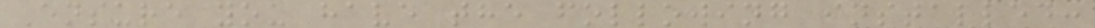Ensure you have the following installed:
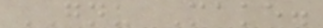GNU Make.
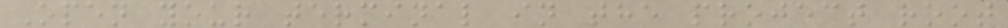Open your terminal in the project root
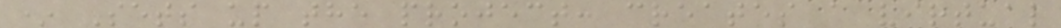* Sets up the project: creates a virtual
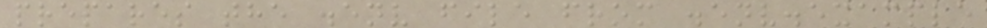prepares the .env file from .env.example
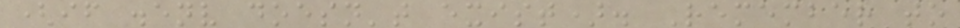(if .env doesn't exist). Remember to
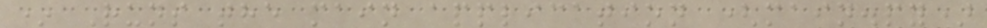* Runs the main application (main.py)
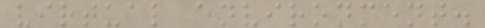virtual environment.
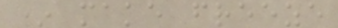* make freeze
